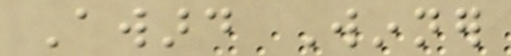Award Winner
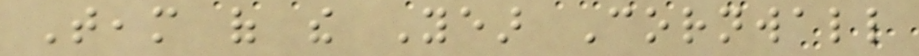Team of the Year Cornwall
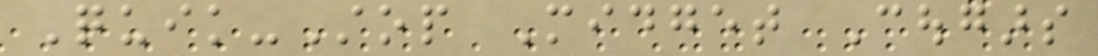Quik-Stop Midget Cougars
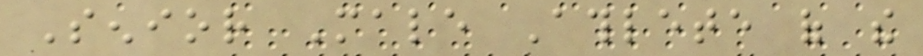Senior Male Athlete of the
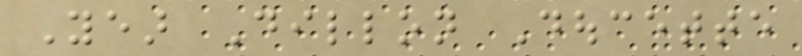Year Dillon Doucette
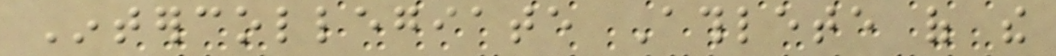Intercollegiate Athlete of the
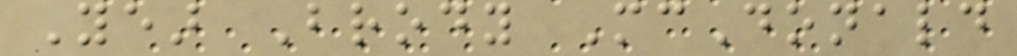Year Brody McDonald
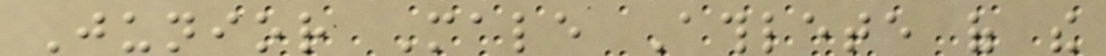Junior Male Athlete of the
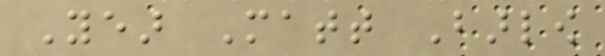Year Matt Barlow
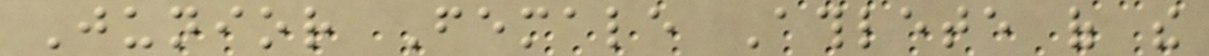Junior Female Athlete of the
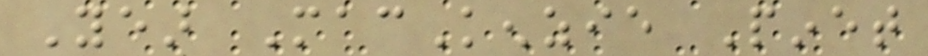Year MacKenzie Pinet
